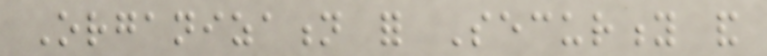Organization for Security and
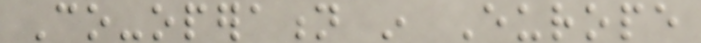Co-operation in Europe
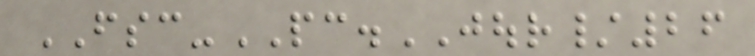FSC-PC.JOUR/26
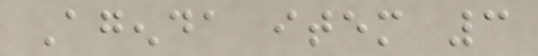Agenda item 3
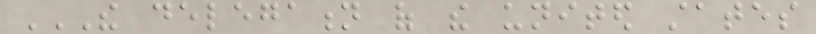THE DELEGATION OF THE UNITED STATES
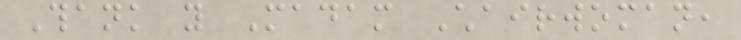Thank you Madam Chairwoman,
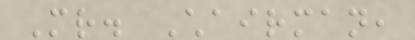Mr. Chairman,
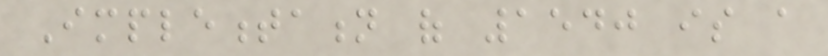Implementation of 1540 is a
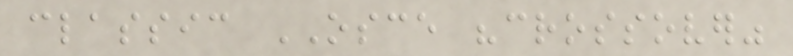classic OSCE "crossover"
